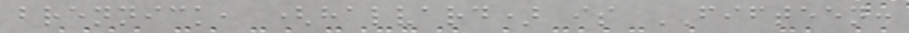brennick, (halvard) is FIFTEEN:
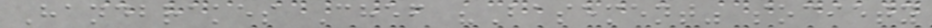Handbrakes Chef "Basement" society
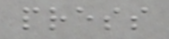press
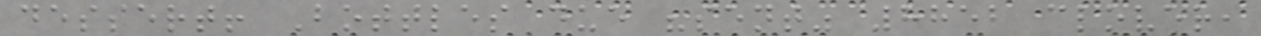dessert! Bottles due "sent" 8852 clover,
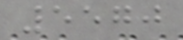5570
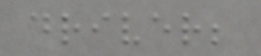driver;
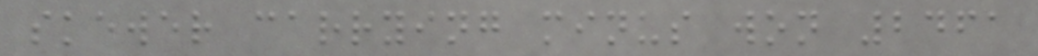skewer carrying minus won 2461
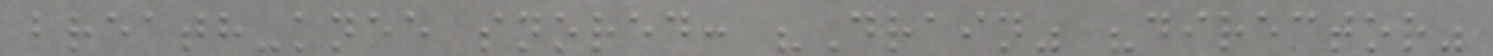breath-knee snored: "Drain" "director"
